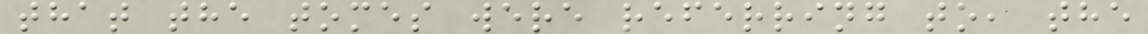that the tomes were referring to, the
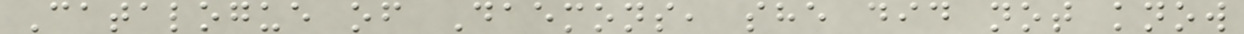Catalogue of Daemons, she did not know
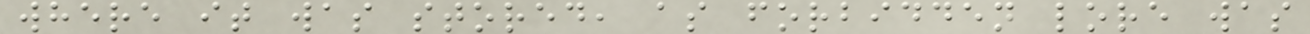where it was stored, as forbidden lore was
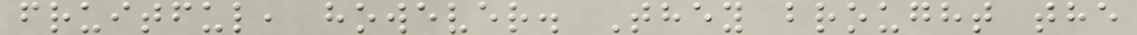fruitful, however. They brought the
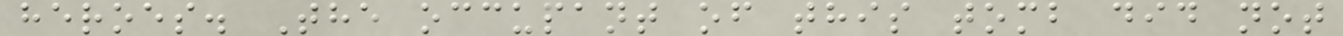heroes. The occupant of this tomb did not
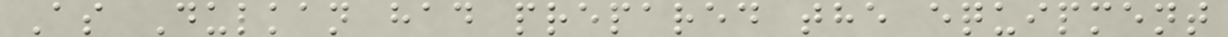As Dulkan had prepared the equipment
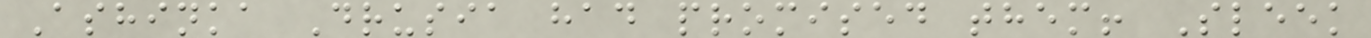Ashinka Drusia had promised them! Sleek
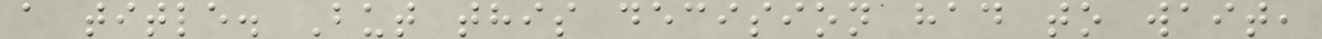a title. But this decision had to wait,
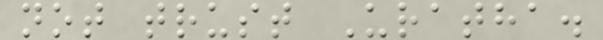not trust Uratha.
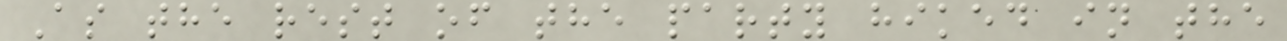As the rest of the party hiked in the
